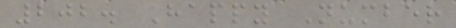202. Happy Number
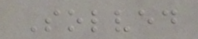Solved
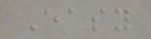Easy
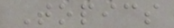Topics
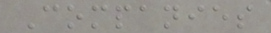Companies
